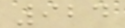924
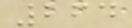264
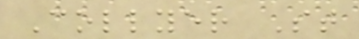Collyer St
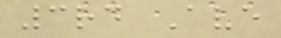3rd Ave
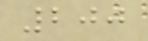200
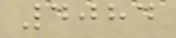4084
